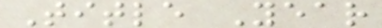Title Year
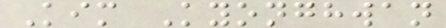Kim Kyonghwan
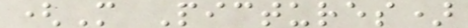(M Pictures)
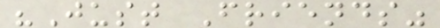"Just Friends"
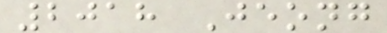2018 Jeong
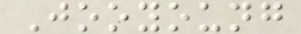Jooyoung
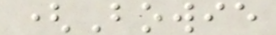(Bowie
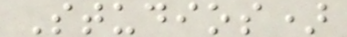Studios)
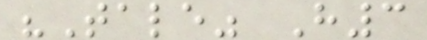"Tale" H3
